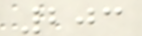203
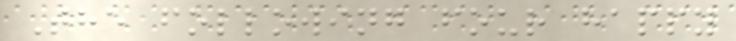The following four happy
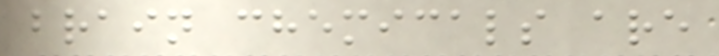brain chemicals are
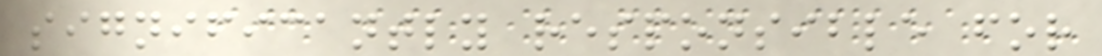significantly responsible for
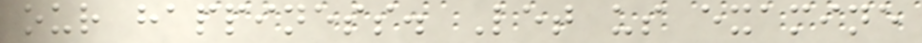our happiness. Let us examine
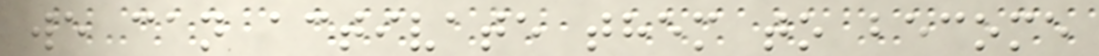we can activate them to become
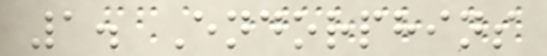1. Endorphins
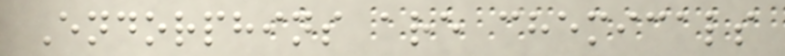Endorphins are chemicals
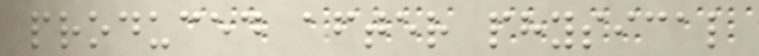produced after physical
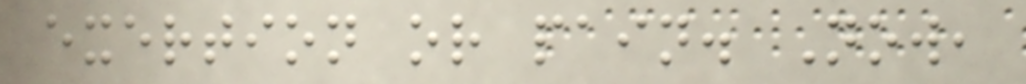exertion or pain. Now,
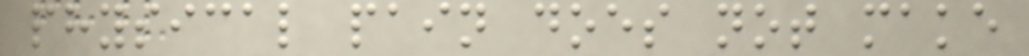physical pain does not make
